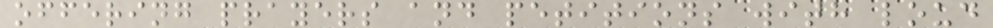offering prayers and petitions with loud
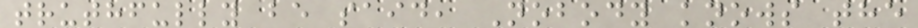truthfully be said, Nobody knows the
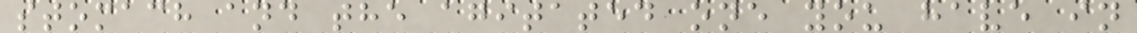stomach and the agitated one you have in
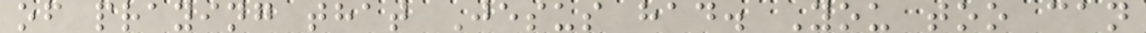of praying that Jesus had. You too can
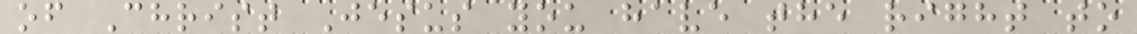of Christ Jesus you have the right to
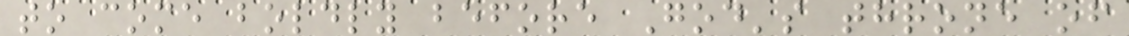to come boldly before God's throne of
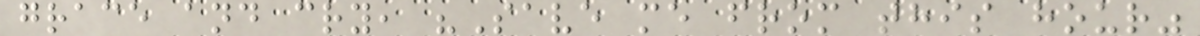grace and cry, "Save me from this hour"
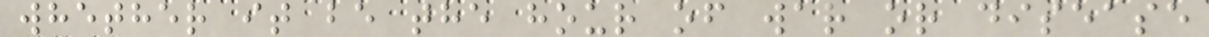whether it be the hour of war or disease
